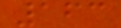163
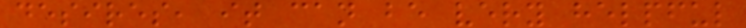desires, it can be very helpful
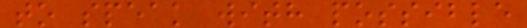to speak with possible
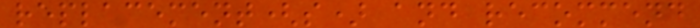replacement(s) and recommend
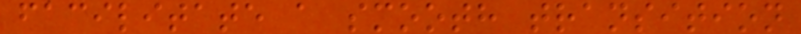facilitate a smooth transition
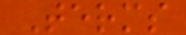Terms
